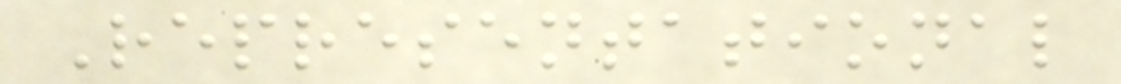Representational
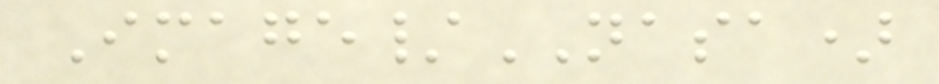Image/NASA)
